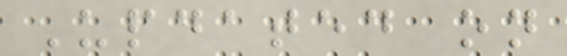Updated on
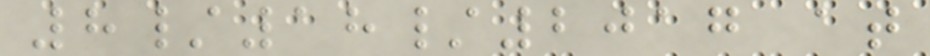8/18/2017 at
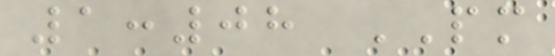1:08 PM
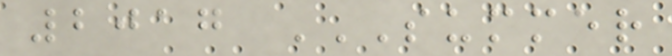2017 SUMMER
